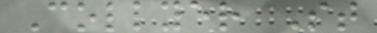Collyer St
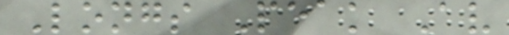Longs Peak Av
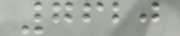7620
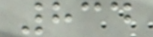834
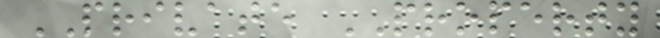PRIVATE PROPERTY
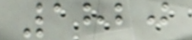1820
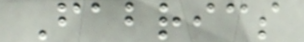Fabrics
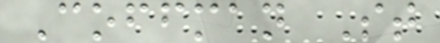Coffman St
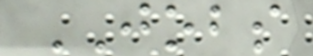JOBS
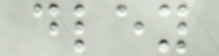dley
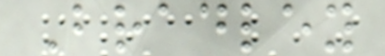Bradley
